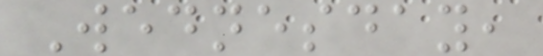Wednesday,
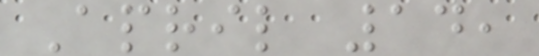April 14,
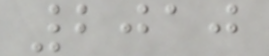2010
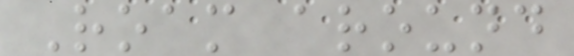Roam around
